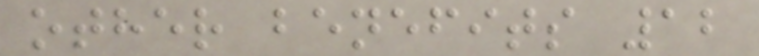other benefits 12
